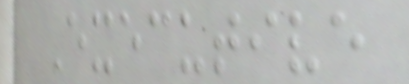Executive
